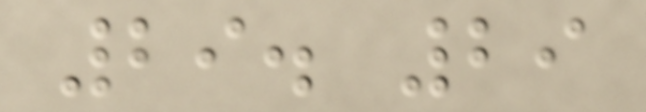29. 29
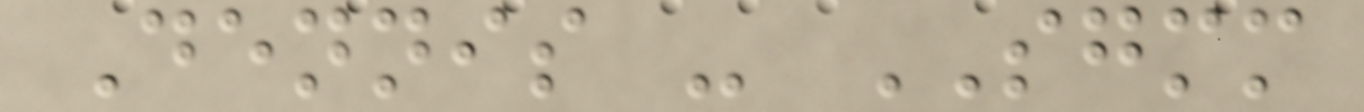Dennis - SGMM
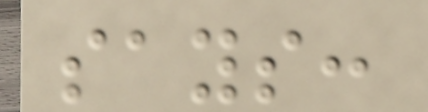says:
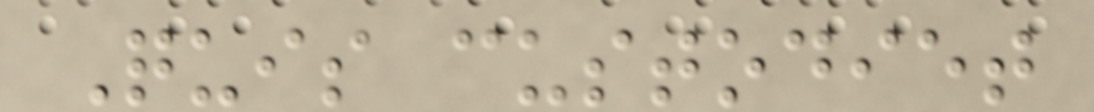Quis custodiet
